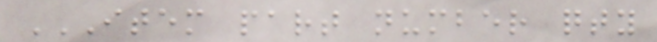ITEM PART NUMBER QTY
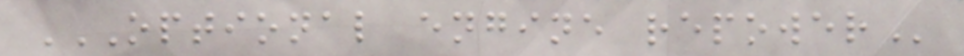OPTIONAL ENGINE REPOWER
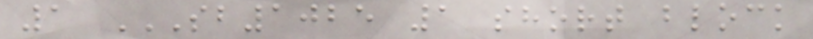1 SB1025 1 SHORT BLOCK
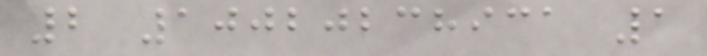2 10020238931 1
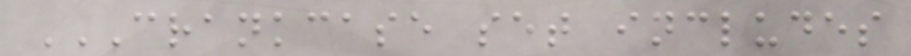CRANKCASE SET INCLUDES
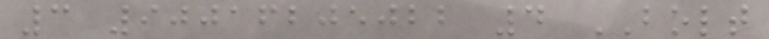3 90016205022 4 BOLT
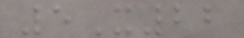5X22
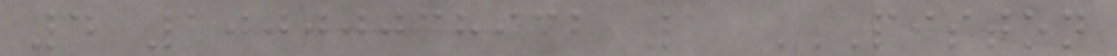4 10000038932 1 PISTON
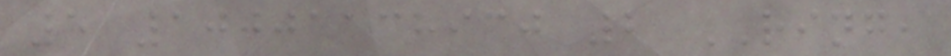5 10001138930 2 RING,
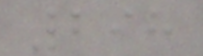298
